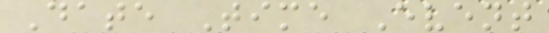Date Time Event
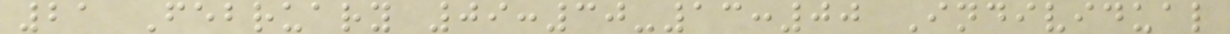21 February 09:30-13:00 Individual
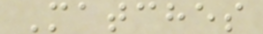Matches
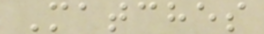Matches
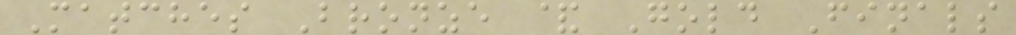Matches Bronze & Gold Finals
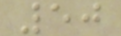50
